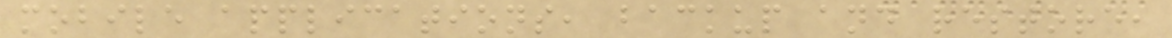mobile applications, backup and restore,
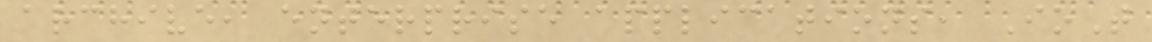archive, enterprise applications, IoT
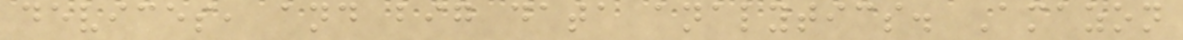devices, and big data analytics. Amazon
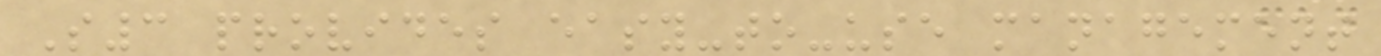S3 provides easy-to-use management
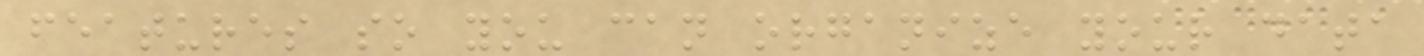features so you can organize your data
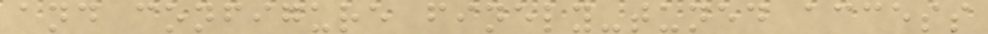and configure finely-tuned access
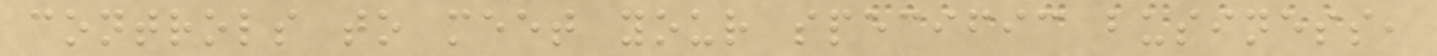controls to meet your specific business,
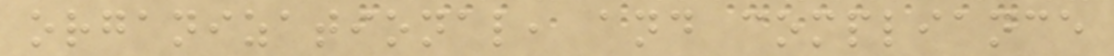organizational, and compliance
